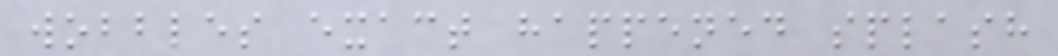wobbles exact happened splash
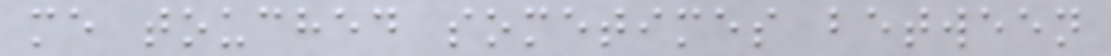me touched sometimes between
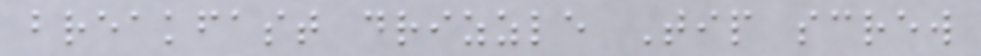breakfast drizzle Tip screw
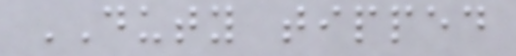DUTY tipped
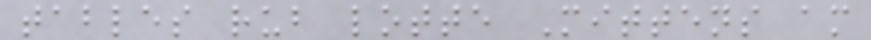tables rub lotte Mittens am
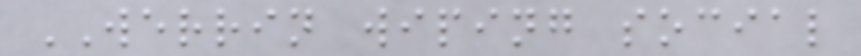WERRIN wiping social
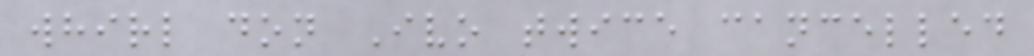whirl don Ivo twice cancelled
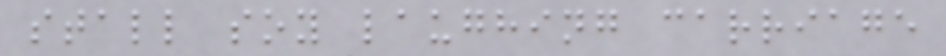stall soy laughing carriage
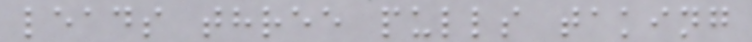leads three pulls taking
